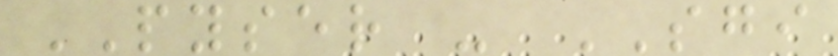PYSER - SGI
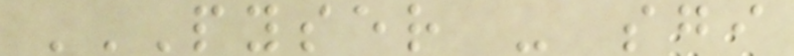PYSER - SGI
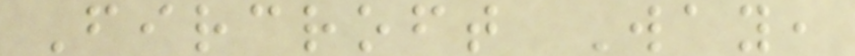Fircroft Way,
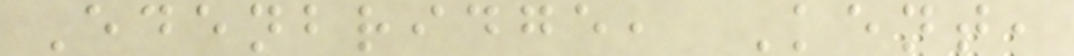Edenbridge, Kent,
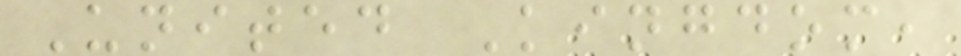United Kingdom,
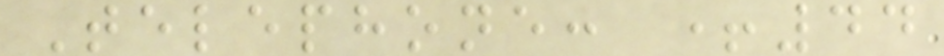Telephone: +44
